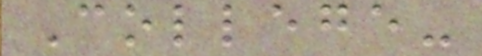College-
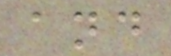and
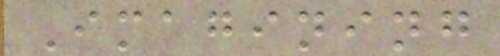Imagining
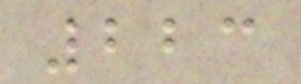223
